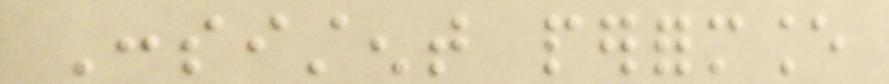Consistent performance
